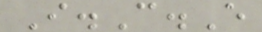I.C.E
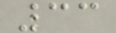33
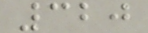320
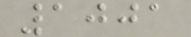1001
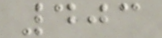403
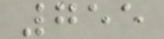755
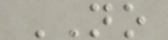NO
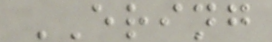ERING
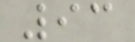93
